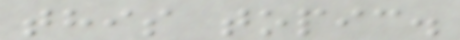this topic.
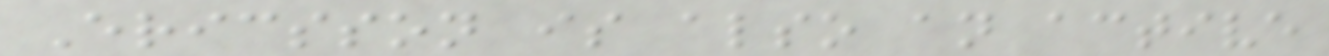Ericsson is also an active
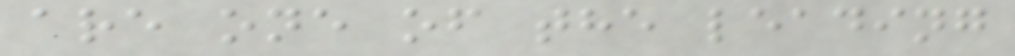are one of the leading
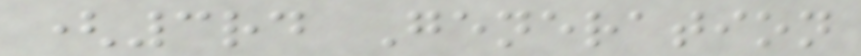(3rd Generation
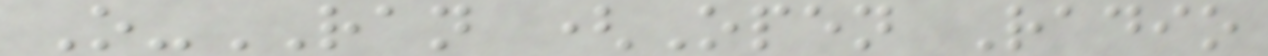O-RAN (Open Radio
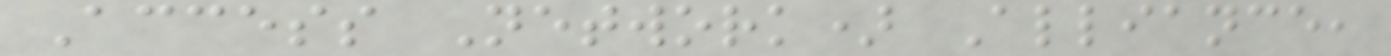Access Network) Alliance,
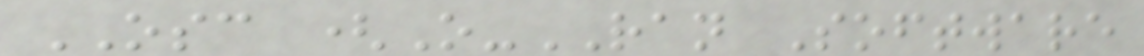OSC (O-RAN Software
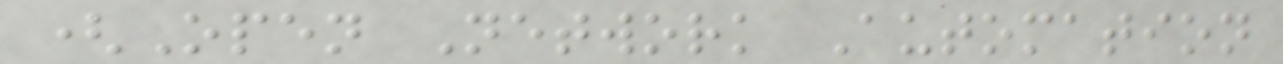(Open Network Automation
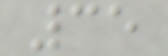35
